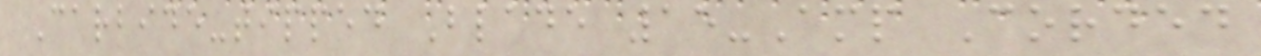Carbide-tipped Blade 15-Amp Corded
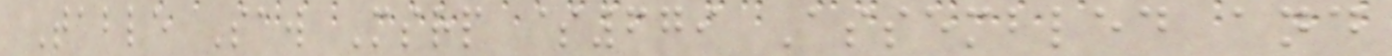Table Saw Msrp $679 Assembled and
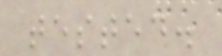tested.
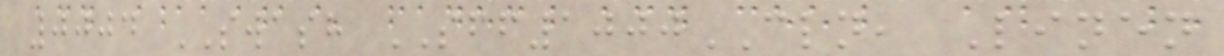0004 SWASH SFF1000CLN, Linen
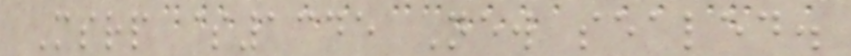Msrp $1345 New sealed.
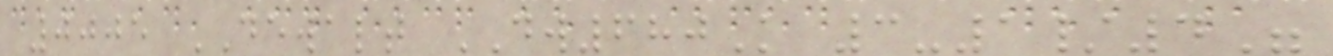0005 DEWALT DW680K 3-1/4"
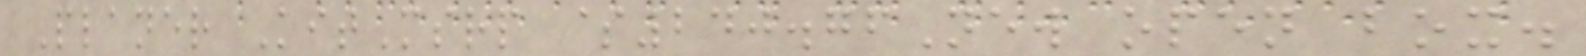Planer KitMsrp $240.76New open box.
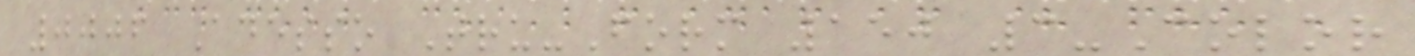0006 Adesso Tru-Form 150 3-Color
